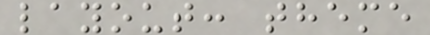layout: theme
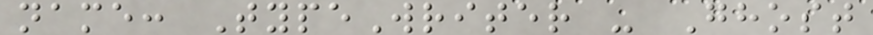name: TypeWriter - Ghost
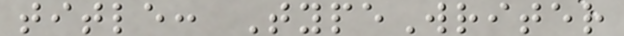title: TypeWriter
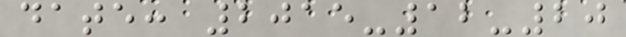date: 2015-12-20
